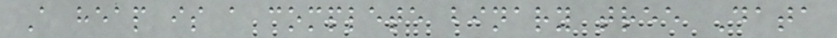A heap is a complete binary tree Data
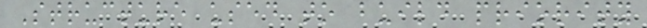Structure used to build priority
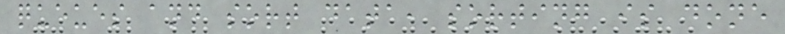queues and sort data, sorting is done
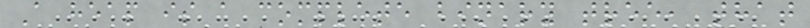A heap is a complete binary tree, that
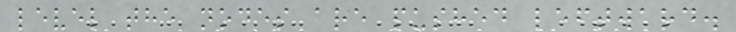level the nodes are pushed leftward.
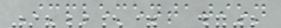Implementation
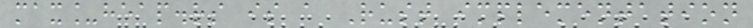max_heap.rs is a Rust implementation
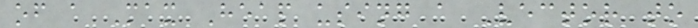of a Max Heap using a Vector to
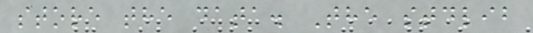store the data. The stdlib
